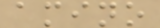amino
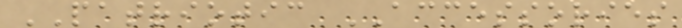PATRIOTIC ACCESSORIES
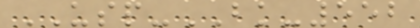USP-BK-552
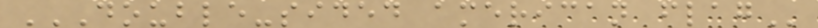DOUBLE-SIDED AMERICAN FLAG
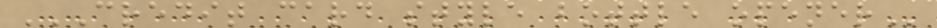CREDIT CARD STYLE BOTTLE OPENER
